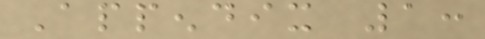Appendix 1:
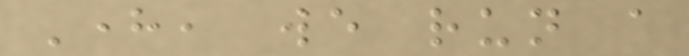Here, we run a
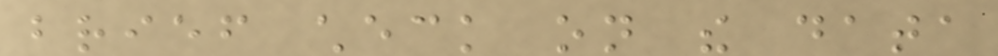brief check on the data
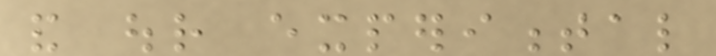and our experimental
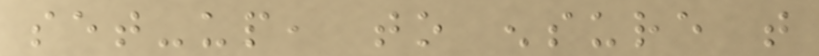set-up, to ensure that
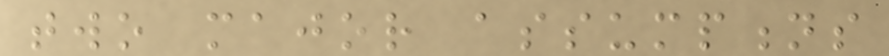two major assumptions
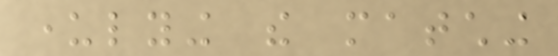underlying the matching
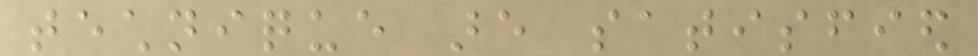technique are satisfied
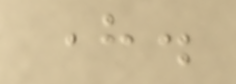here.
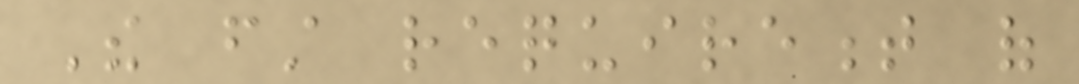The first requirement of
